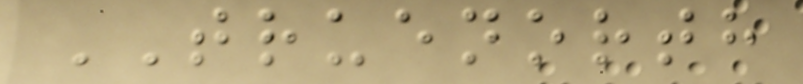TRUENORTH
